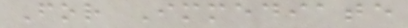For Immediate
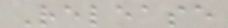Release
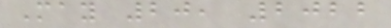May 20, 2022
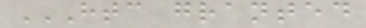HTC GRANTED
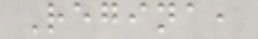Regina,
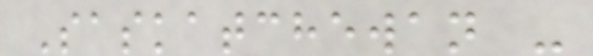Saskatchewan -
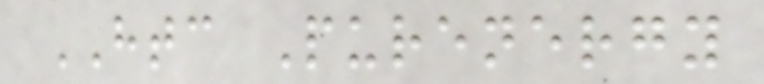HTC Purenergy
